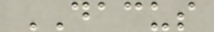DACUS
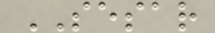SESAR
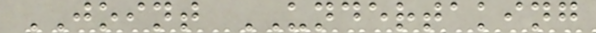JOINT UNDERTAKING
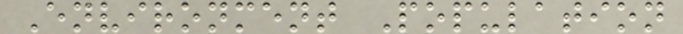Environment Population
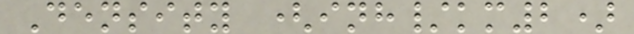Density (inh/km2)
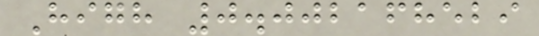High 0.002168529
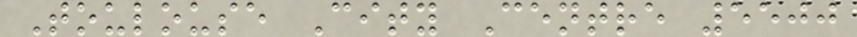Toulouse City Centre 5500
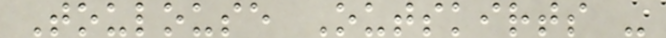Toulouse Outskirts -
